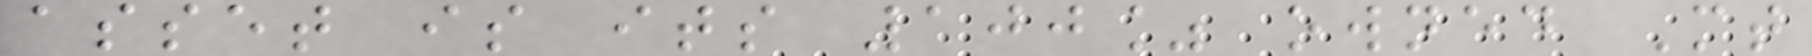asset is its 100% owned Mt
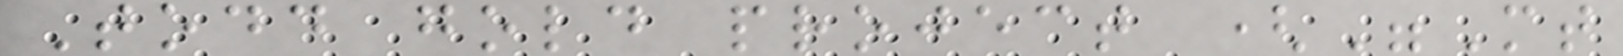Todd gold project ("Mt
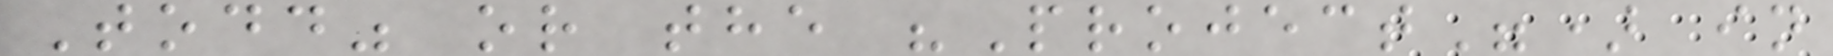Todd" or the "Project") in
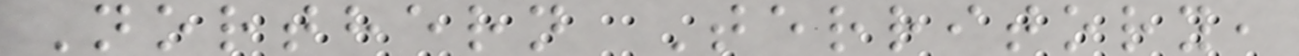Northern Territory,
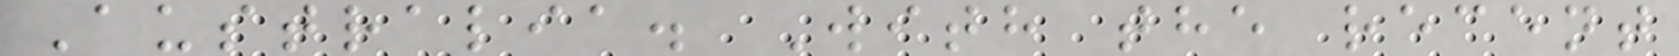Australia. With the recent
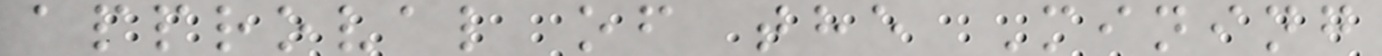approval of the Mining
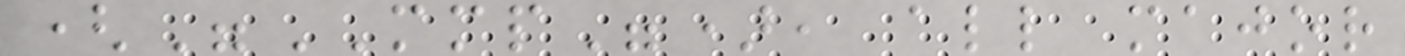("MMP"), all major
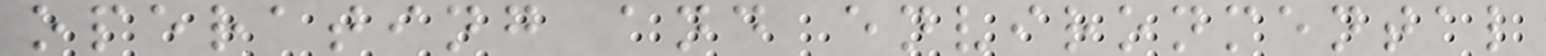operating and environmental
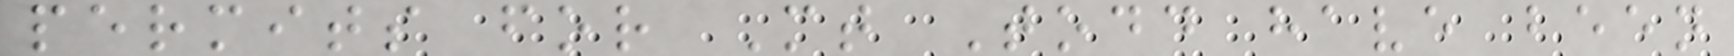permits for Mt Todd have been
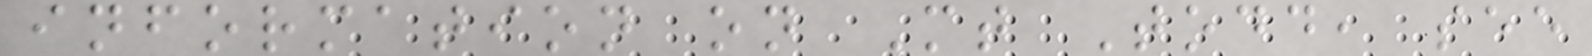information on Mt Todd, see
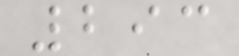293
